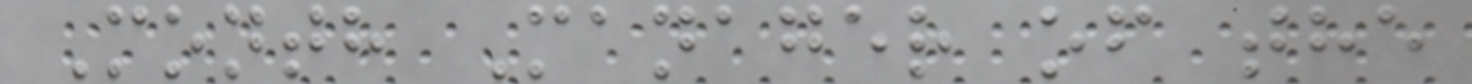Month Manager of the
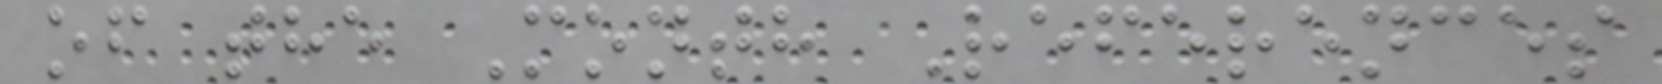of the Month References
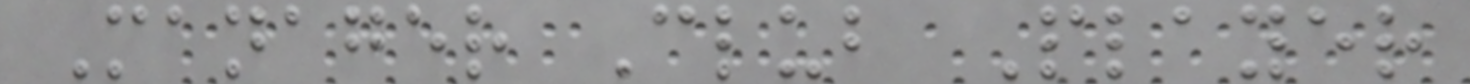Manager Club Player
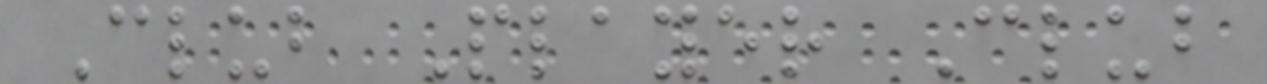Club Player Club
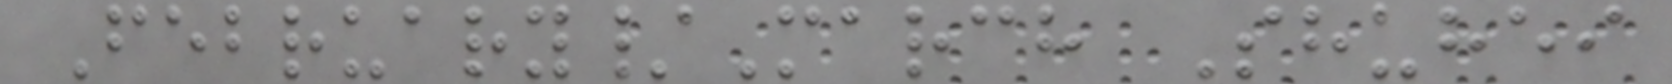February/March Shuhei
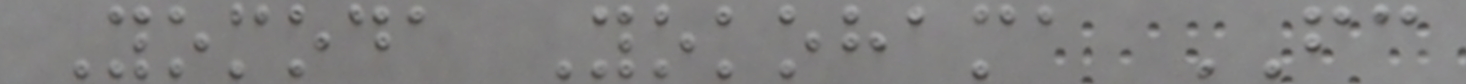Yomoda Yokohama FC
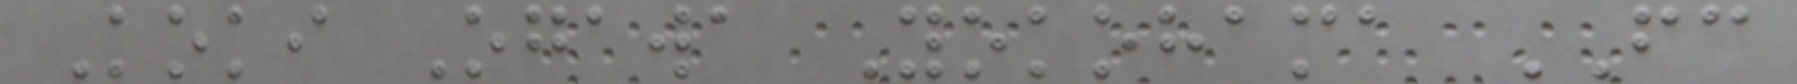Koki Ogawa Yokohama FC
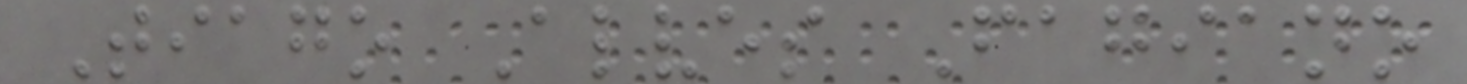Tiago Alves Fagiano
